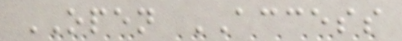OPEN ACCESS
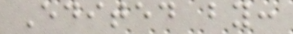Edited by:
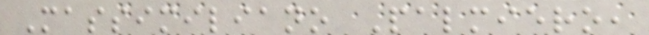Massimiliano Palmiero,
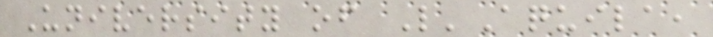University of L'Aquila,
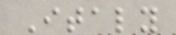Italy
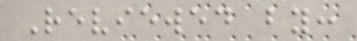Reviewed by:
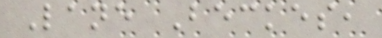Lane Beckes,
